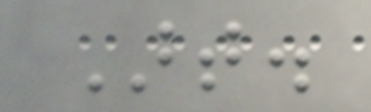Art.
